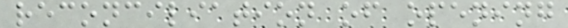reconciliation of opening
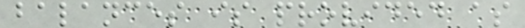balances is provided as
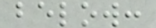below:
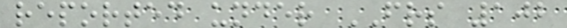reported under FRS 102
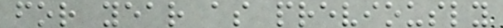for year as previously
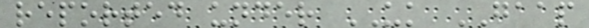reported under UK GAAP
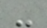-
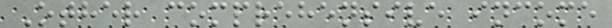Other comprehensive income
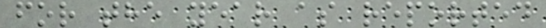for the year as reported
